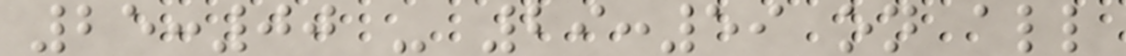25:00 - 29:59 on all
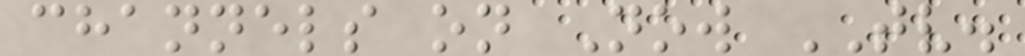channels on Now TV.
